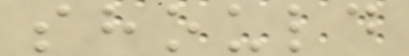should
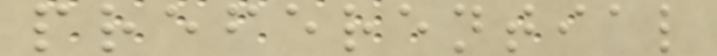preferential
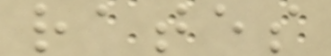rates
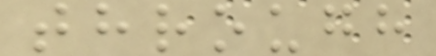through
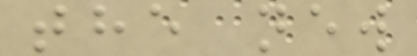the new
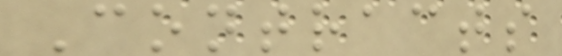Contracts
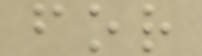for
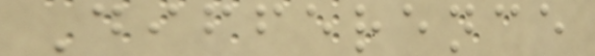Difference
